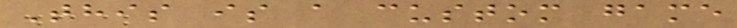This is a custom game
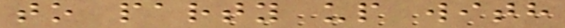to party up with
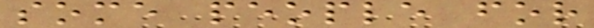some people for
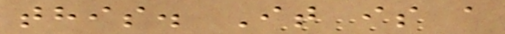this. It is a
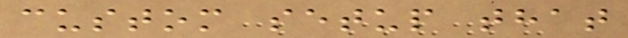custom setup that
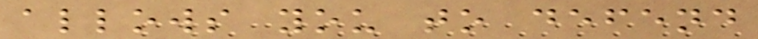allows you to defend
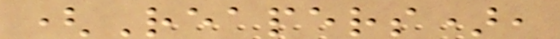(Reapers),
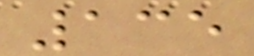135
